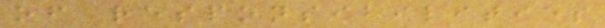of responsibilities
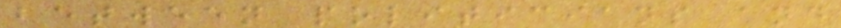between politicians and
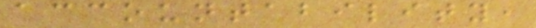accountability,
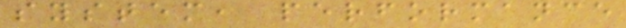system, performance
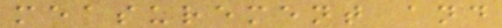measurement and
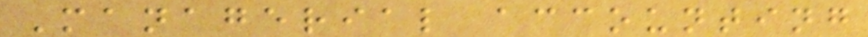Managerial accounting
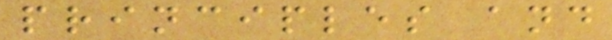principles and
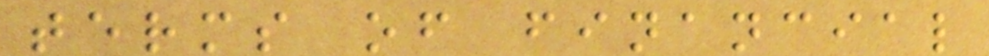terms of financial
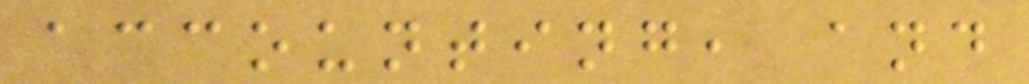accounting, and
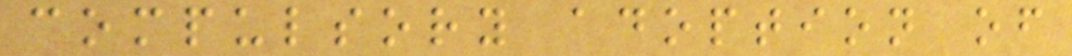compulsory adoption of
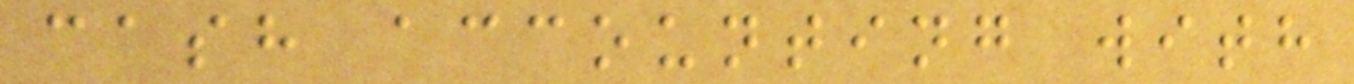cash accounting with
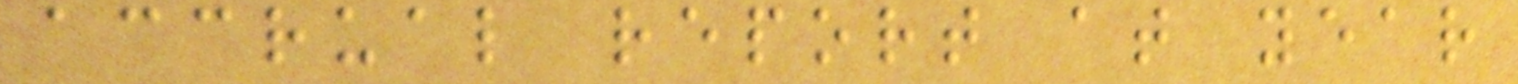accrual report at year
